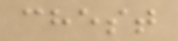chest
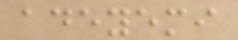adeyemi
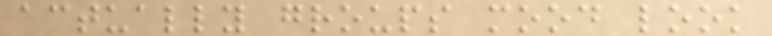actually groups mood look
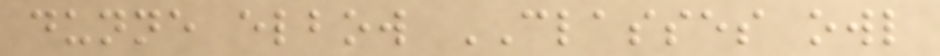dunne elbow CLASSES owl
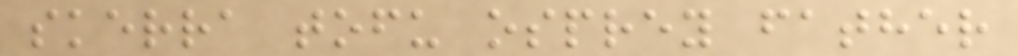skerra tofu osprey father
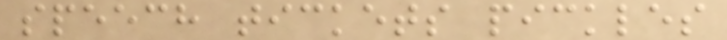speech tickets pickles
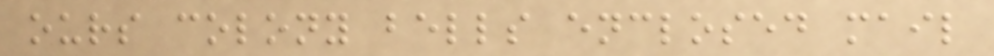ours colony bells enclosed mail
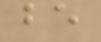be
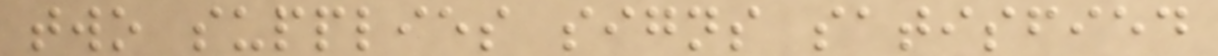two supplies signs satisfied
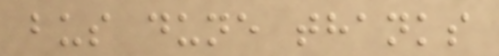bus dune thanks
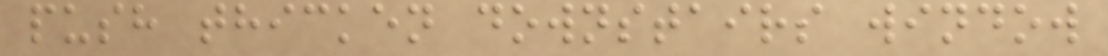push thicken downstairs window
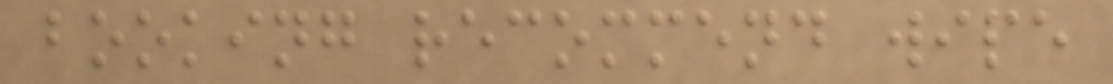booking recommend wipe
